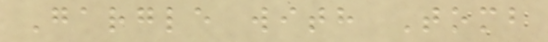Gargle with Tomb
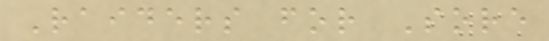Raiders for Sore
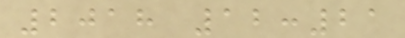2018 12:21
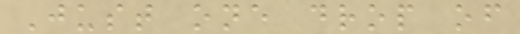Just one drop of
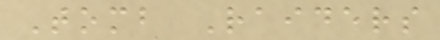Tomb Raiders
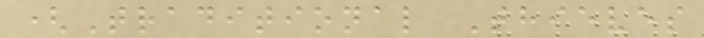(Traditional Thieves
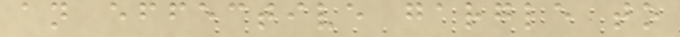an effective gargle to
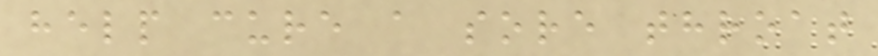help cure a sore throat
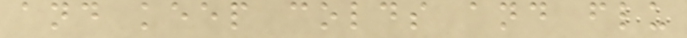and keep colds and flu
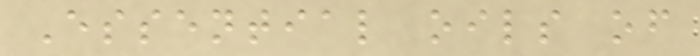Essential oils of
